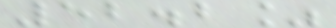52.2%
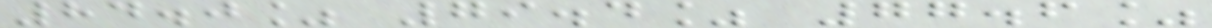84.0% 79.4% 77.6%
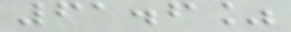61.6%
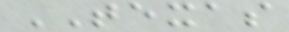TEXAS
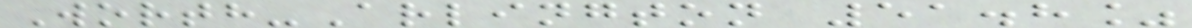Worth-Arlington 51.8%
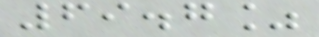69.7%
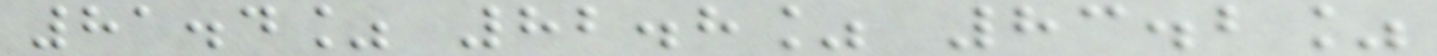81.4% 82.8% 83.2%
